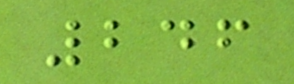246
